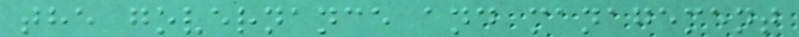the governance and management
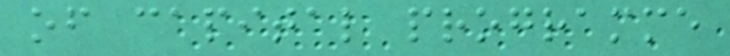of capital programme
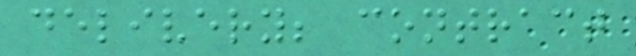delivery; contract
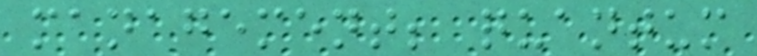management; quantum
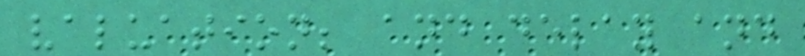valuation; and delay and
